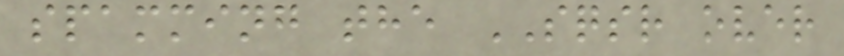spamming the SQSR over
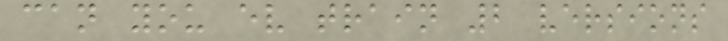can you ev train 2 versions
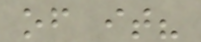of it?
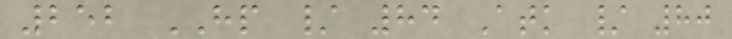252 HP / 84 Atk / 80
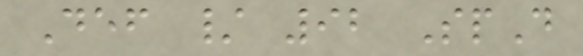Def / 92 SpD
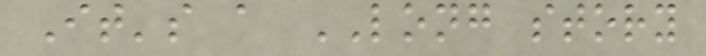It's a LONG story
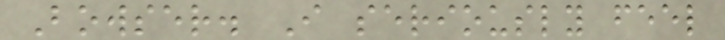Bowser. I seriously feel
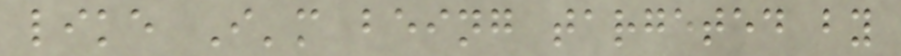like I'm being targeted by
